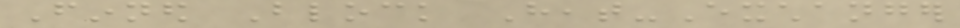Finned Block Heat-Exchanger
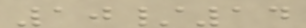10/14
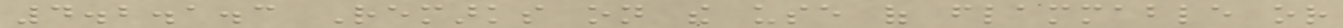4.2.1.3 Remarks on the use of flammable or
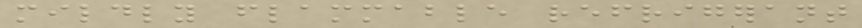mildly flammable refrigerant
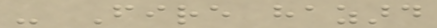- Fire hazard
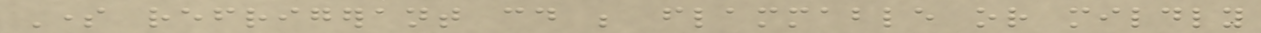Some refrigerant could be flammable or mildly
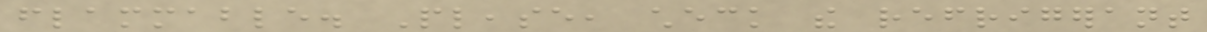flammable. Please, check the refrigerant
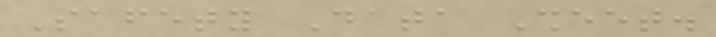Safety Data Sheet.
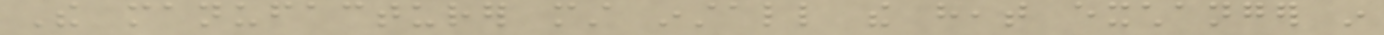The manufacturer must install the heat exchanger in
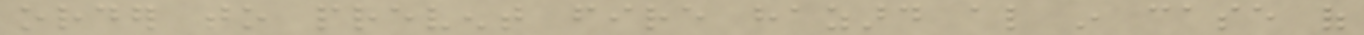order to prevent fire hazard also in case of
